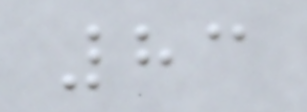83
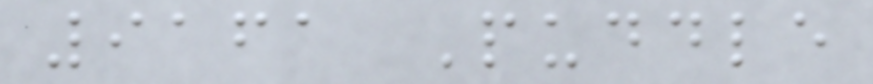9161 Puddle
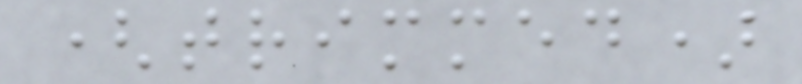(trimmed)
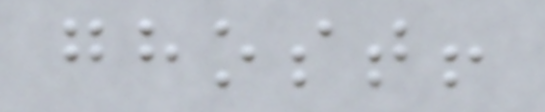ghost!
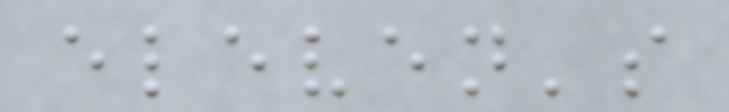eleven's
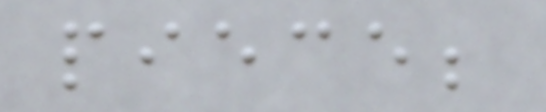piece;
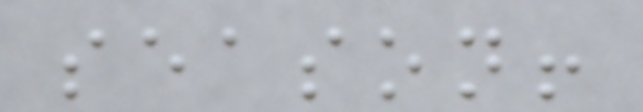season!
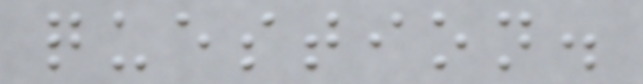question.
